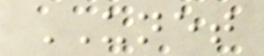UNET
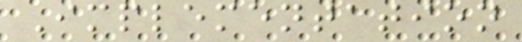Implementation
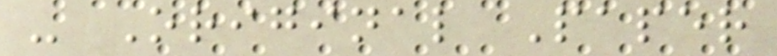- Original Paper
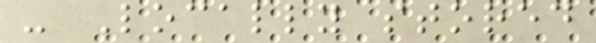- Locally stored
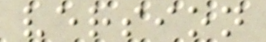version
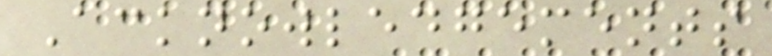Acknowledgements
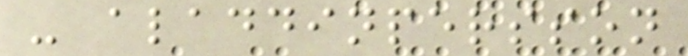- aladdinpersson
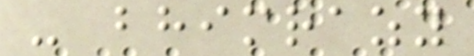- bhimrazy
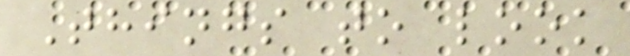Things to look
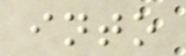into
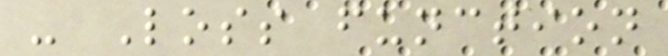- Loss function
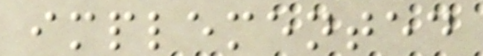implemented
